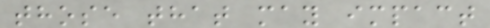those that may impact
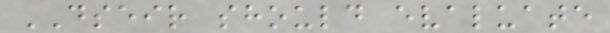DSEIR should evaluate
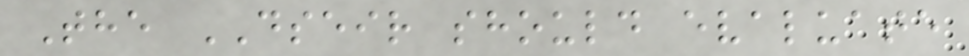The DSEIR should evaluate
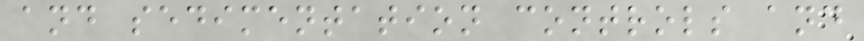and sedimentation controls and
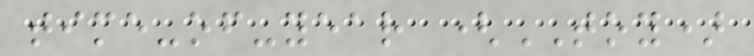time-of-year (TOY)
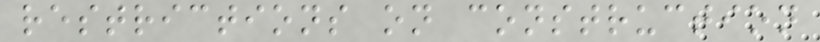restrictions on construction
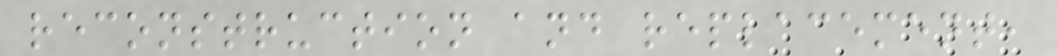reconstruction and replacement,
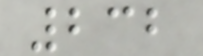232
